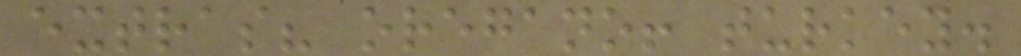extras? oregano! turkey.
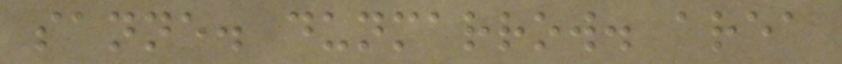sanne. dunmarrow. area
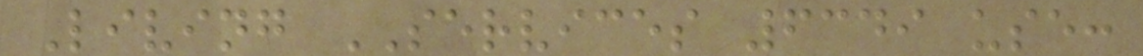Living SERVICES 6349 use:
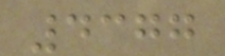4377
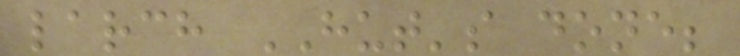larch HUT's done;
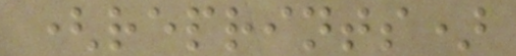(reprints)
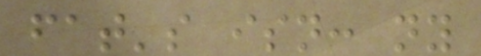fat's isn: ny
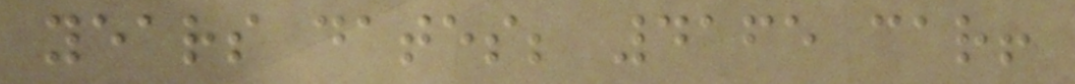years dates; 4165 car!
